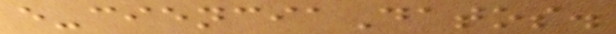e-cienciaDatos.
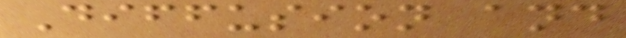Diffusion and
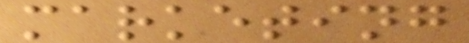marketing
